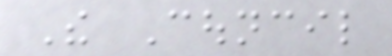The Council
